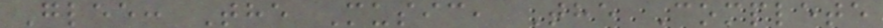Glee: The Music, The Complete
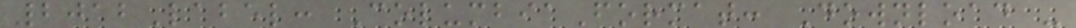2012Label: ColumbiaFormat: Download -
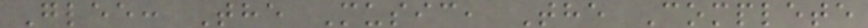Glee: The Music, The Complete
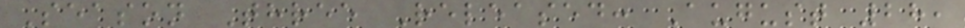Season Three Released: August 28,
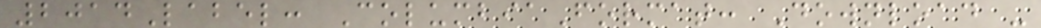2014Label: ColumbiaFormat: Download -
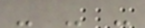- - -
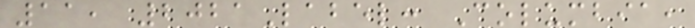11, 2021Label: Columbia,
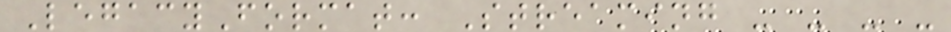LegacyFormat: Streaming - - - -
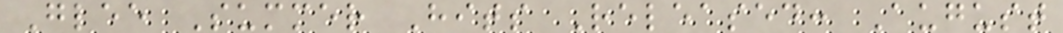Glee Summer Hits Released: August
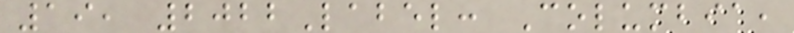19, 2022Label: Columbia,
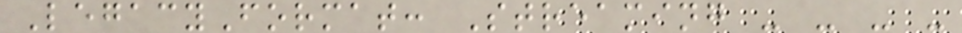LegacyFormat: Streaming - - - -
